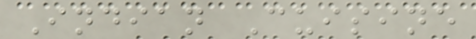Indian Cuisine
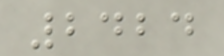2424
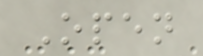Open
